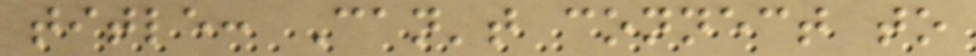title: Can't connect to
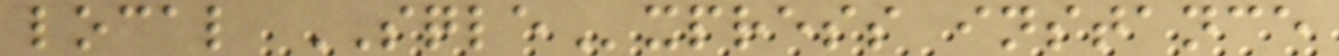local SQLExpress instance
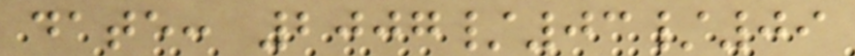date: 2007/03/09
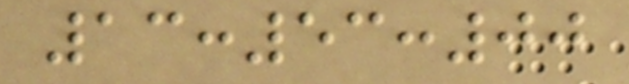13:53:00
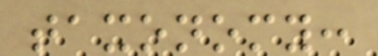taxonomy:
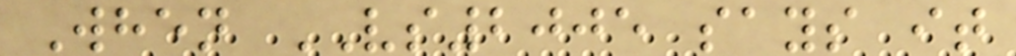When VS2005 says it
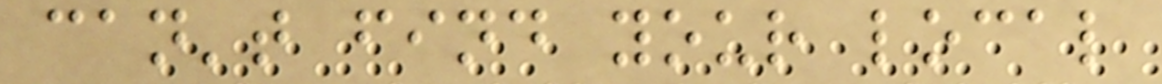can't find your local
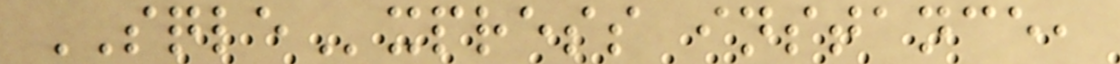SQLExpress instance,
